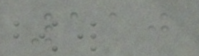110
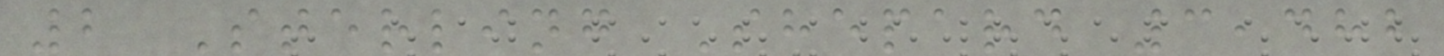2 Sterling Shepard 3,482
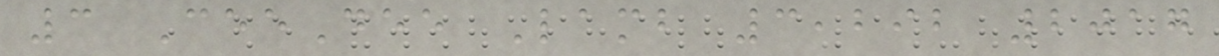3 CeeDee Lamb 3,292 2017
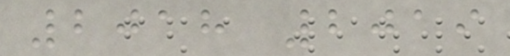2018 2019
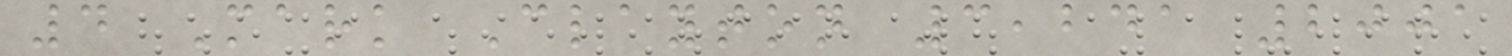4 Mark Clayton 3,241 2001
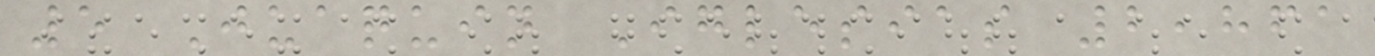5 Juaquin Iglesias 2,861
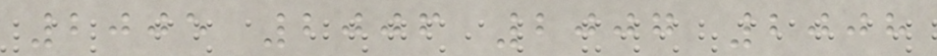2005 2006 2007 2008
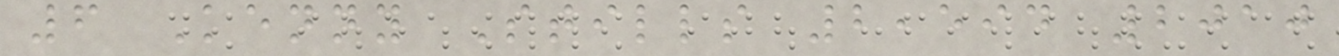6 Kenny Stills 2,594 2010
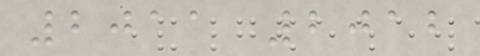2011 2012
